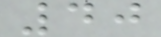40
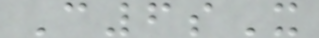C6sX
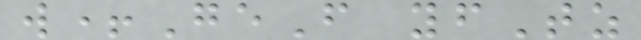w+GeF yfTz
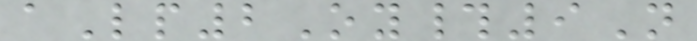aLp2Oy#9N
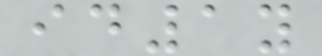id1y
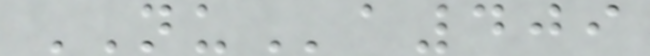NUa409
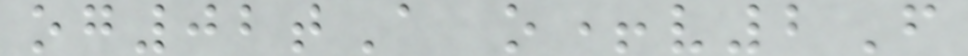og02tA o+v2F
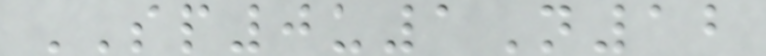SP0u1N12
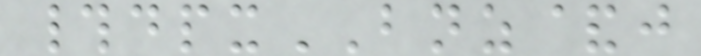#dpxBNZ&j
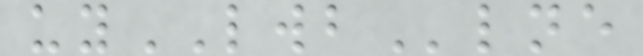uyLWBlne
